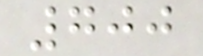700
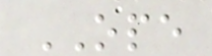OPE
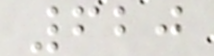620
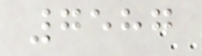7587
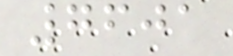7601
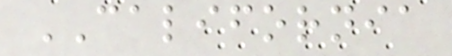CALIFORNIA
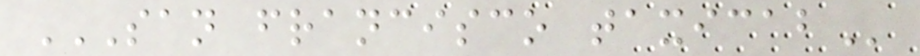SAN FRANCISCO TAXICAB
